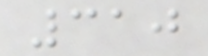310
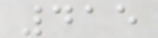415
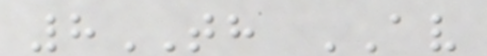8TH AV
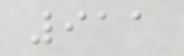911
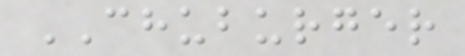CHUBURGER
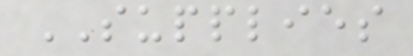SUPPLIES
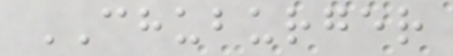CHUBURGER
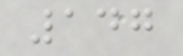147
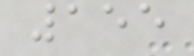155
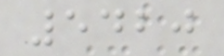5420
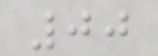00
